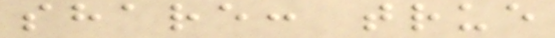share: true
